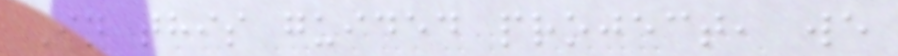In this guided project, we
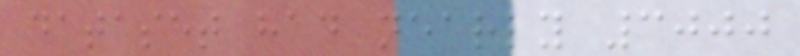dataset had nearly 3000
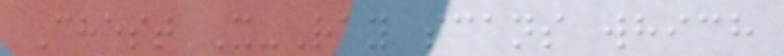Chest X-Ray scans which
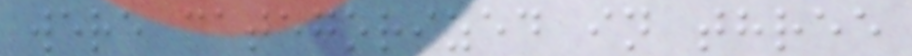were categorized in three
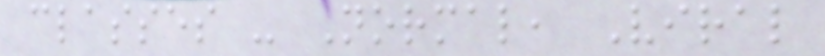classes - Normal, Viral
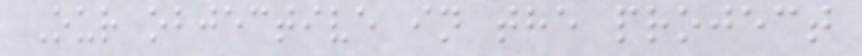Our objective in the project
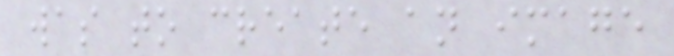was to create an image
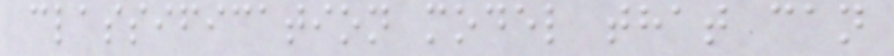classification model that can
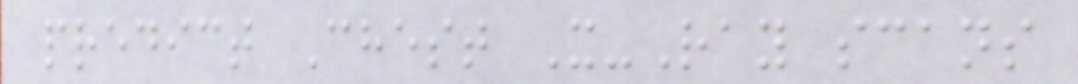predict Chest X-Ray scans
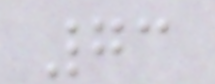73
